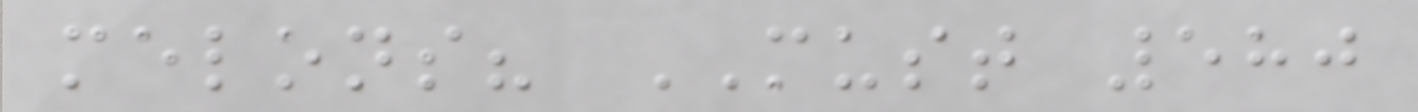melons? MUST 580
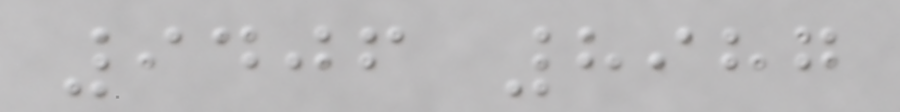9406 8987
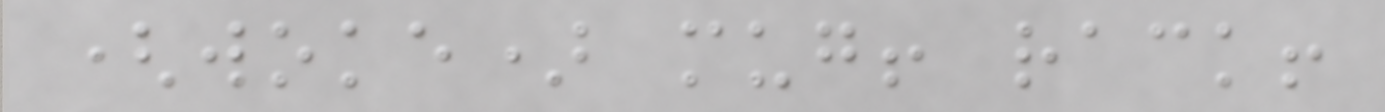(woke) mug! rack!
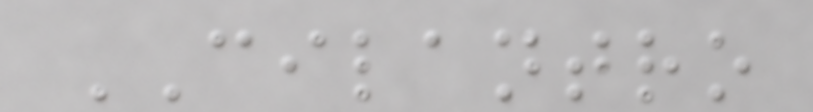CILANTRO
